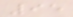95
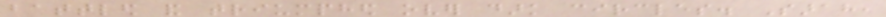battled and triumphed over dark circles. Sarah,
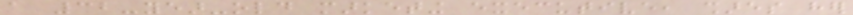a 32-year-old marketing executive, shares her
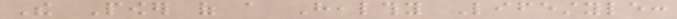The Power of a Healthy Lifestyle:
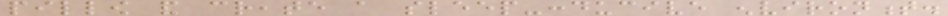pillow and create a sleep-conducive environment.
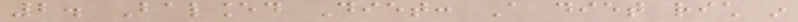2. Balanced Diet: A diet rich in
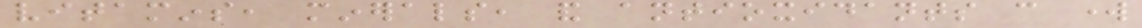vitamins, minerals, and antioxidants can work
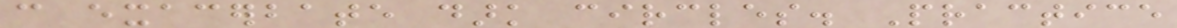can exacerbate dark circles. Practice
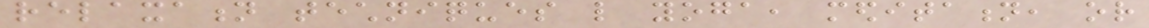relaxation techniques like yoga, meditation, or
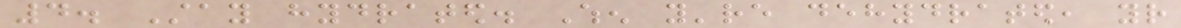4. Stay hydrated. When you're dehydrated, your
